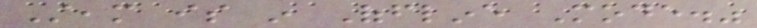Steam is in Offline Mode."
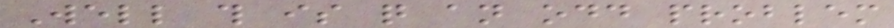Well this is quite an odd problem
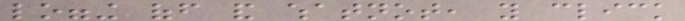logging off and whatnot, you click
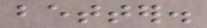better.
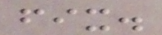fix.
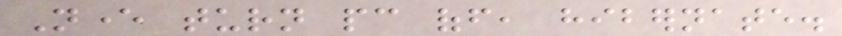Never turn pc off, hibernate.
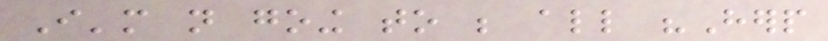I'm not going to be all "Herp
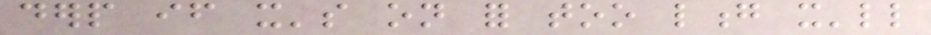derp if it's on for too long it'll
